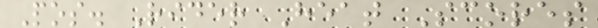Pos. Rider Heat Scores
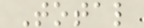Total
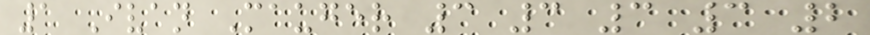1 Ivan Mauger 3 3 3 3 2
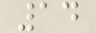14
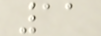11
